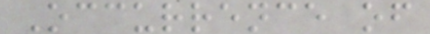Occurrence of
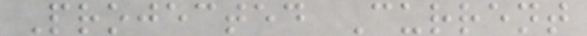Projected Current
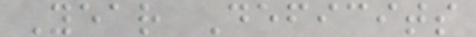Year Deficits
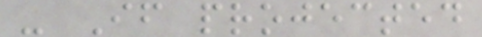- If projected
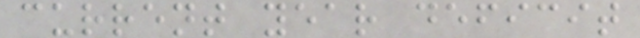current year deficit
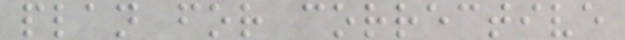plan for corrective
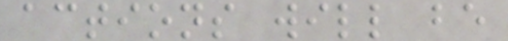actions will be
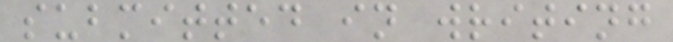submitted in writing
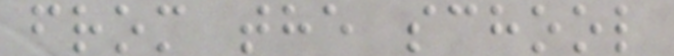from the school
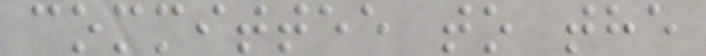committee to the
